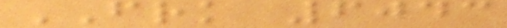FRK 6043
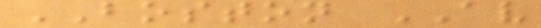BOSTON AV
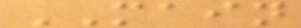MAIN
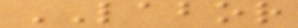LABOR
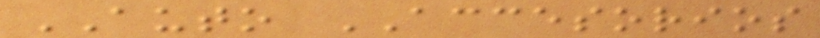AUTO ACCESORIOS
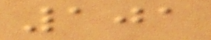101
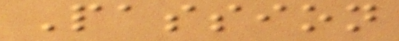Passion
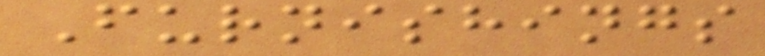Furnishings
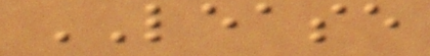LEASE
